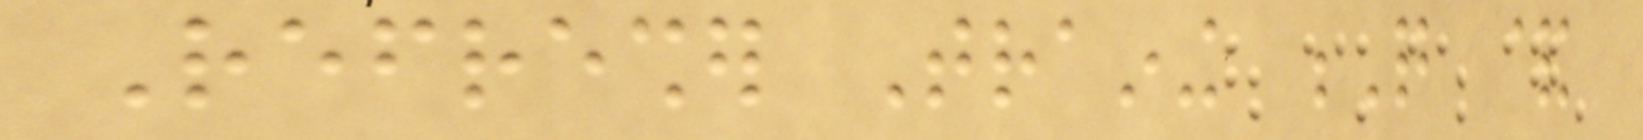Refresher Training Q &
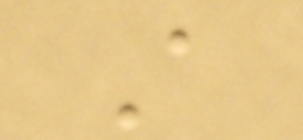A
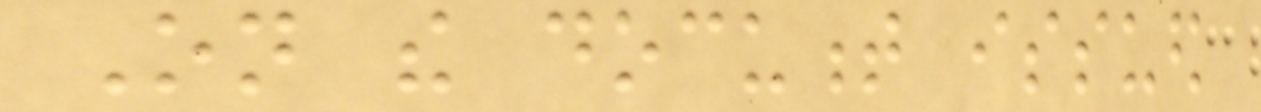On the document issued
